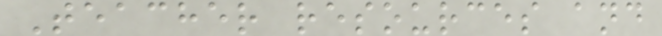Teacher resources and
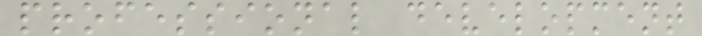professional development
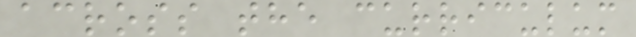across the curriculum
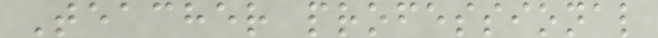Teacher professional
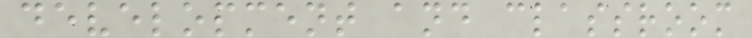development and classroom
